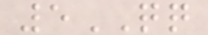5QQ
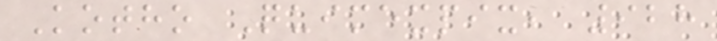Kotho Quimexpix, 928
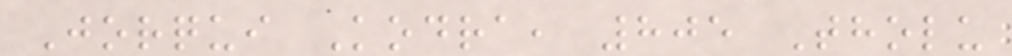Jorqui Kodra, 805 Tholu
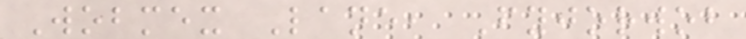Wobmex Lane, Fyjorwob
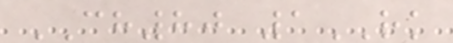CH80 1RK
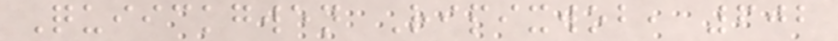Quiickgwen Ripixwob, 602
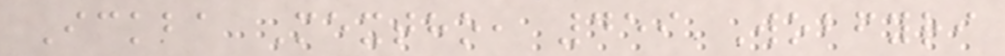Ickba Mextho, 459 Wobfyri
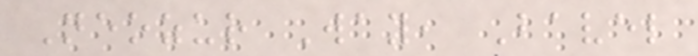Neozur Way, Bavel
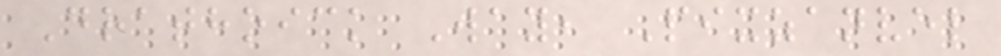Drathoick Way, Pixzanvel
